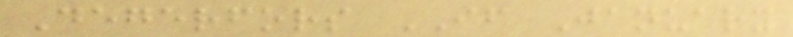Degerfors IF January
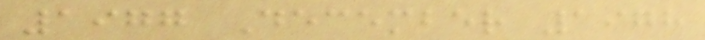1977 December 1978
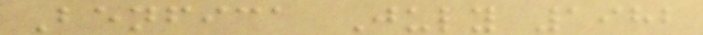Benfica July 1982
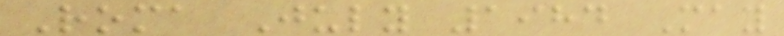Roma July 1984 May
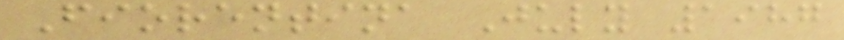Fiorentina July 1987
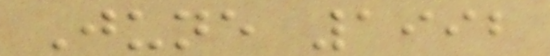June 1992
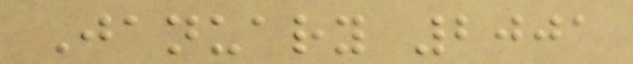January 2001
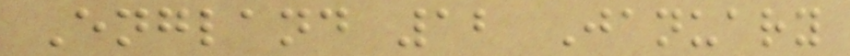England 12 January
